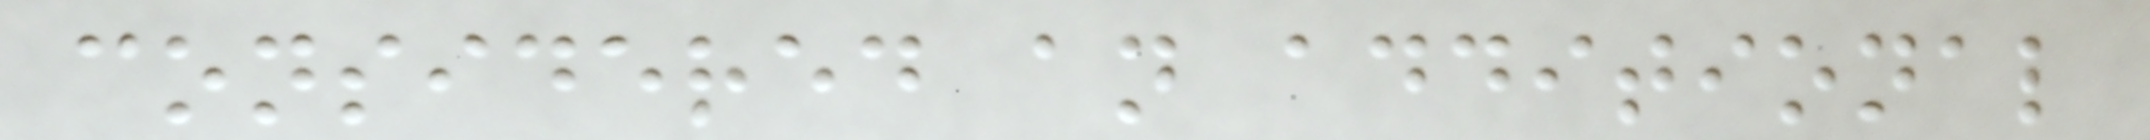considered an additional
